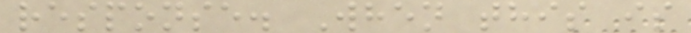response. When this is
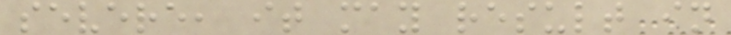severe, it may result in
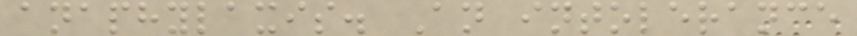anaphylaxis. An intolerance
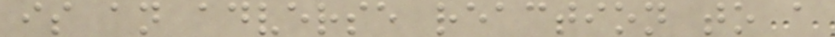is an adverse reaction to a
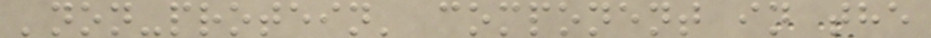'non-protein' component in the
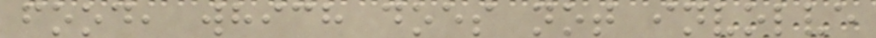food, which does not involve
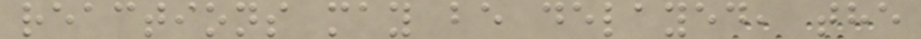reactions may be delayed, the
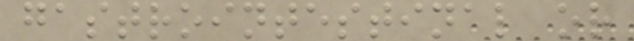gastrointestinal or
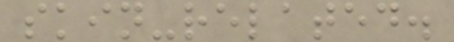skin-related.
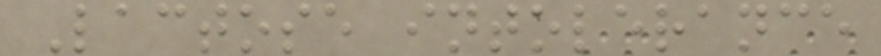Lactose intolerance
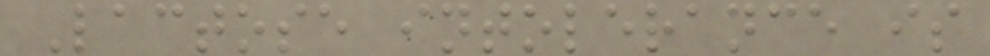Lactose intolerance is
